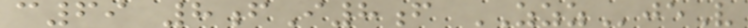c69 8fI8f ZZZjeV
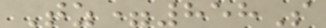Tz=858S
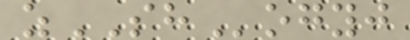zSHogyj
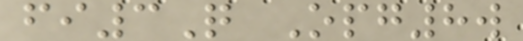fi3Q Opg8w
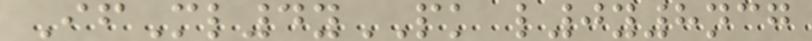IfMl4yPK l0y8ncg
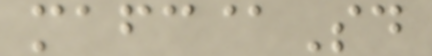mafc@Sd
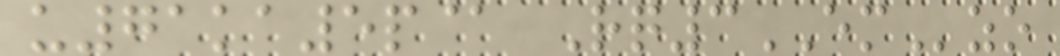u71ka5p@ Rq3EMzo
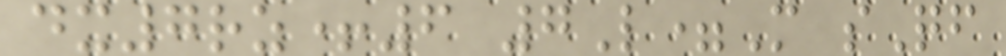dx7rz+6 7L=M sQf
